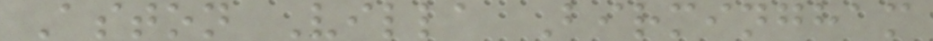Aston Villa Birmingham
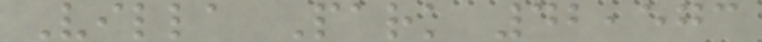Villa Park 42,573
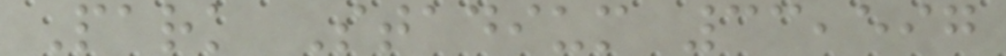Park Stadium 33,597
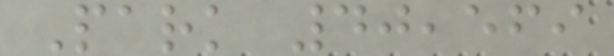Park 40,569
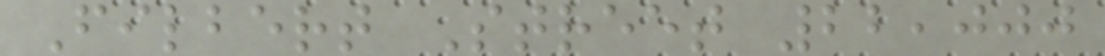Filbert Street 22,000
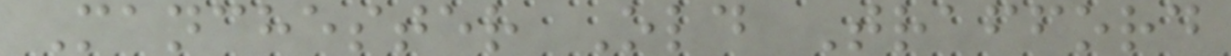Manchester Old Trafford
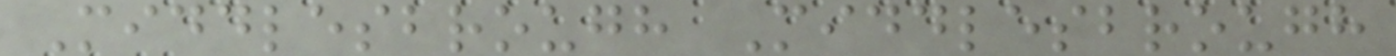Middlesbrough Middlesbrough
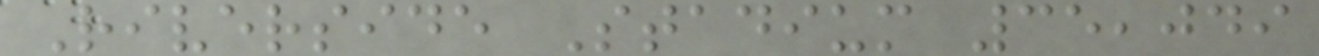Riverside Stadium 35,049
